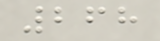268
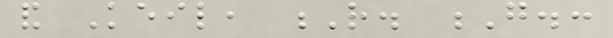and Keil, R. G.:
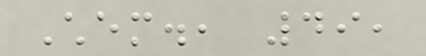Chem., 49,
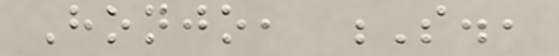Honjo, S.,
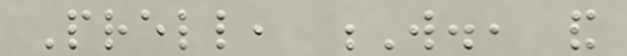Prell, W., and
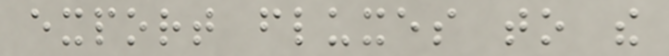export fluxes to the
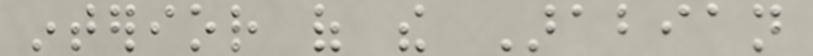interior of the Arabian
